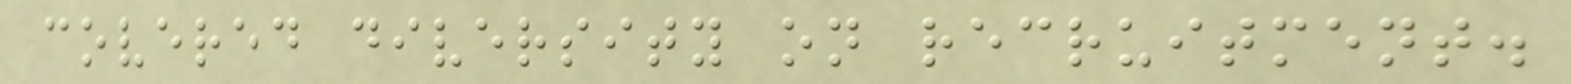covered diversity on recruitment.
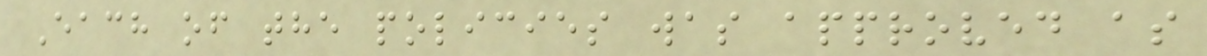Each of the policies was approved as
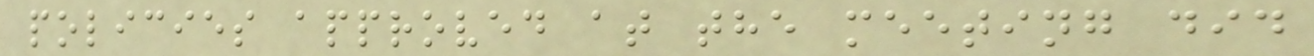policies approved at the meeting did
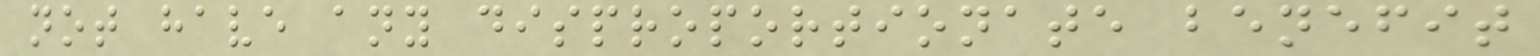not have any disproportionate benefit
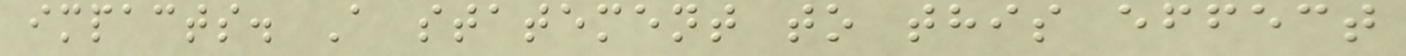impacts. A statement to this effect
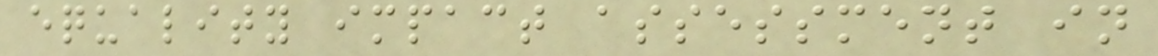equality impact assessment in
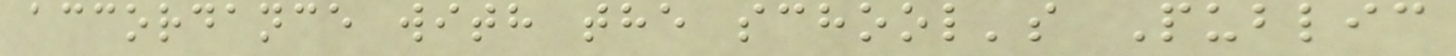accordance with the school's Public
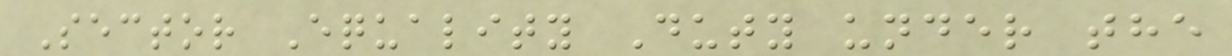Sector Equality Duty under the
